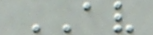AV
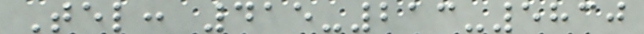Tel: 415-213-5830
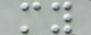my
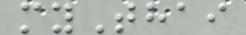myThai
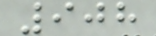908
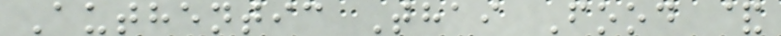Authentic Thai Food &
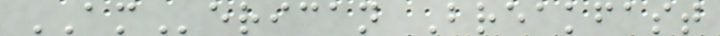AMerican Breakfast
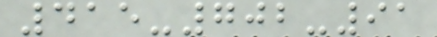415-702-91
